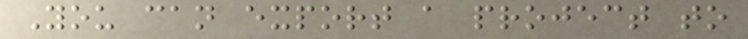You can export a project to
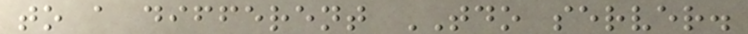to a different TDO server.
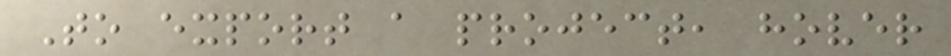To export a project, hover
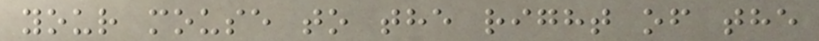your mouse to the right of the
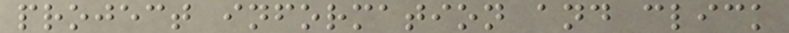project information and click
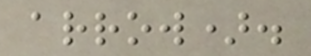arrow).
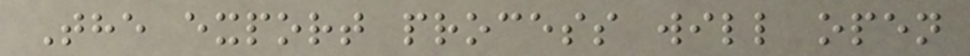The export process will open
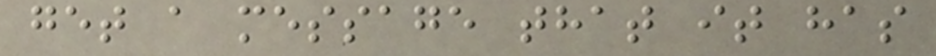get a message that it has
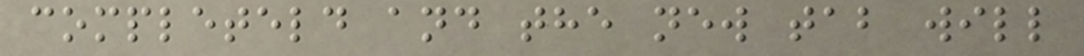completeld and the new tab will
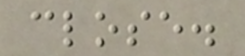close.
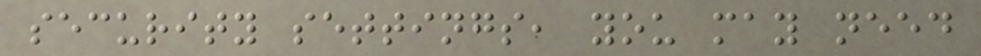security settings, you may need
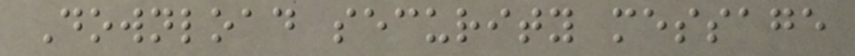Download security message
